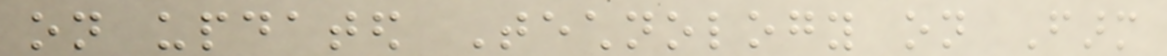on updated Technology on Farm
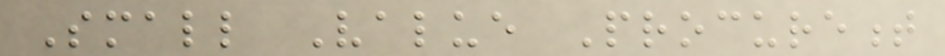Small Value Procurement
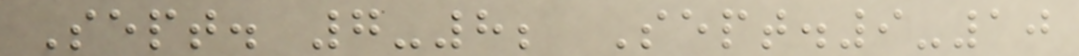Sept. 7-8; Sept.9-10
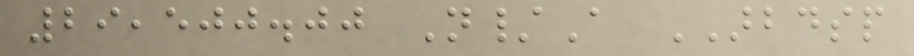29,500.00 N/A ARBDSP
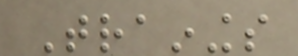Trainings
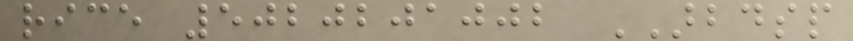rice 5020201002 ARBDSP
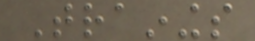Trainings
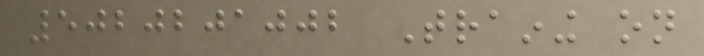5020201002 Training on
